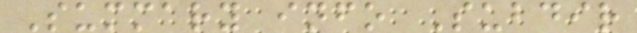Summary info Subdir
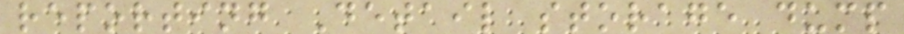reporting Detail storage dump
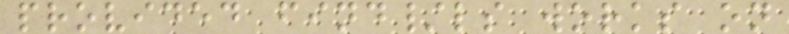provided find/ls works on
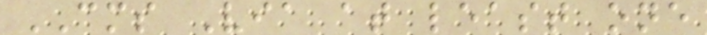CMS Via at least one
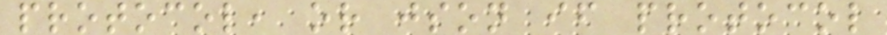protocol, or json if protocol
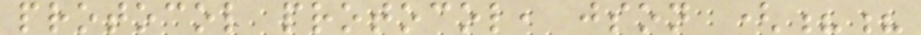protocol protocol, json (??
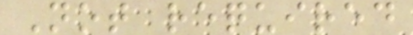Not required
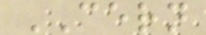CERN
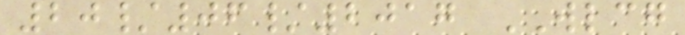20/06/2017 WLCG
